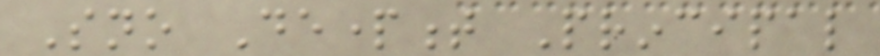Sno Department Principal
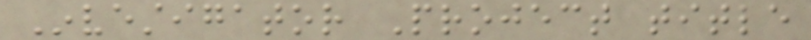Investigator Project title
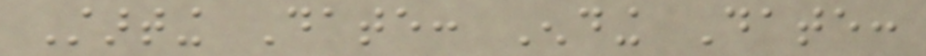Starting Date: Ending Date:
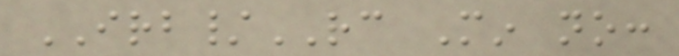IRB/RC Min no:
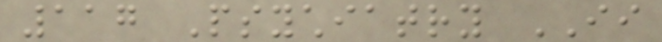117 Psychiatry II
